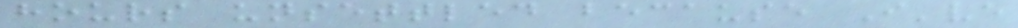hours unsettled because I've
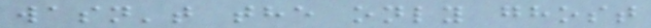wasn't the only ghost
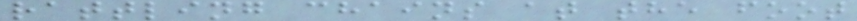rattling chains at the foot
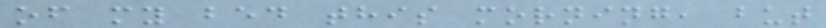of my bed this morning, but
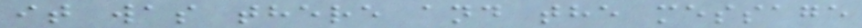it was there and the message
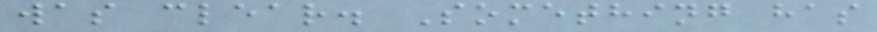was clear. Something has
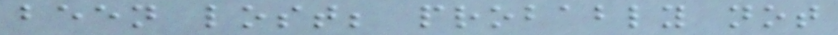been lost; probably not
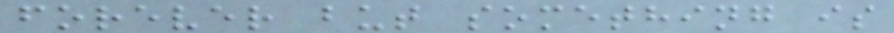forever but something is
